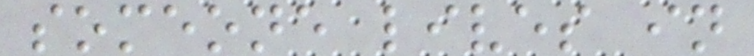someone lives in
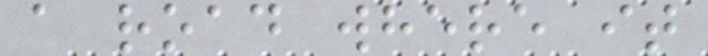a road where it
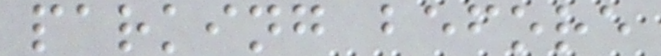parking before
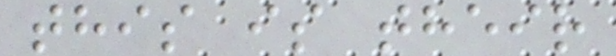this is their
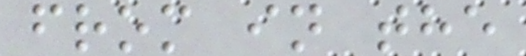from in the
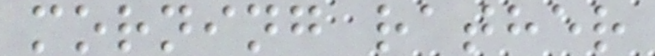morning rather
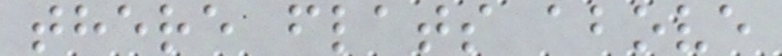there flats above
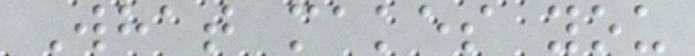What makes you
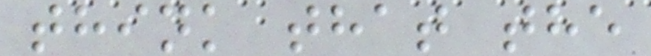think that the
